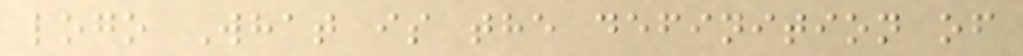logo What is the definition of
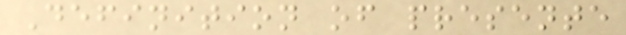Definition of presente
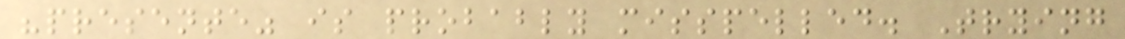"presente" is probably misspelled. Trying
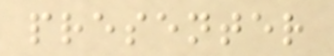presenter
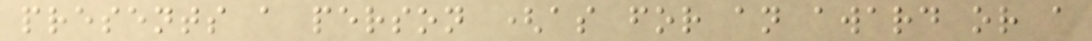presents a person (as for an award or a
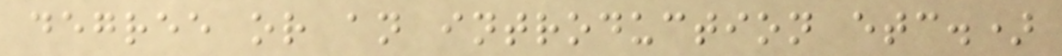degree or an introduction etc.)
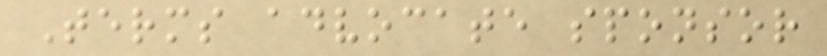Terms advocate sponsor
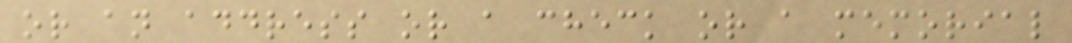or an address or a check or a memorial
